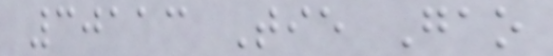30113 Tie Gao
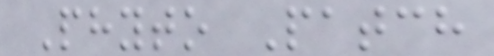Phyto Patch
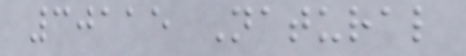30115 Natural
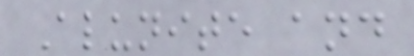Alunite and
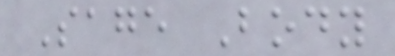Sage Body
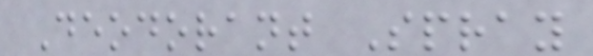Deodorant Spray
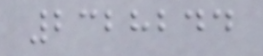2328244
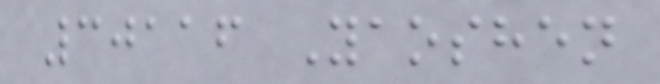30116 Yaoshen
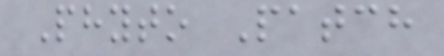Phyto Patch
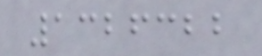1326322
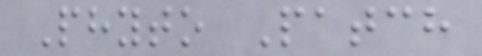Phyto Patch
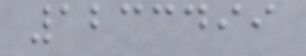1233499
